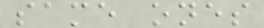same ones
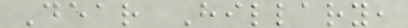Dear Hillary,
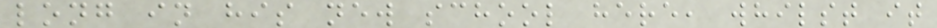long in his new school here, whilst it
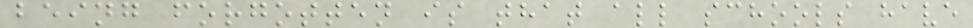being forgotten is that all schools have
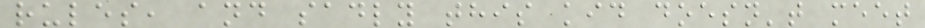rules, and sadly this kid doesn't meet
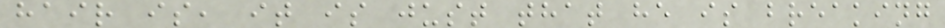hair is, it is just that he is breaking
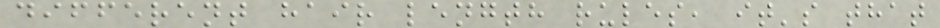different hair length rules, it's that
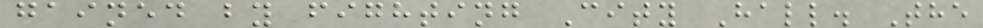gained by fighting City Hall. The
